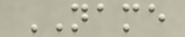NAME
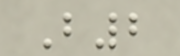B2
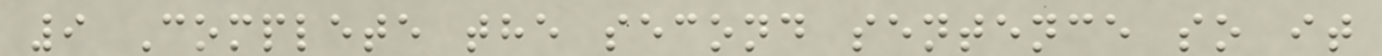9 Complete the second sentence so it
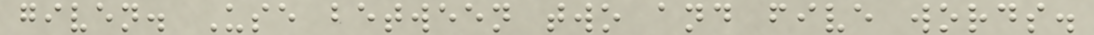given. Use between two and five words.
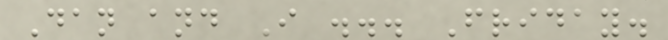Dan and I ... Friday.
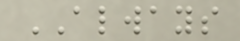ALWAYS
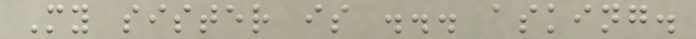My sister is ... asking.
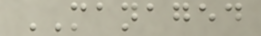MANAGED
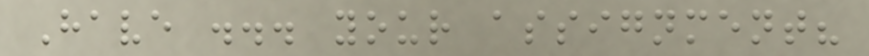Have ... your assignment?
